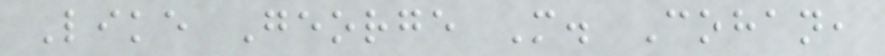Like George M. Cohan,
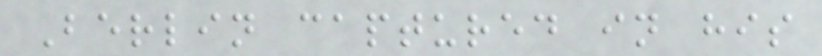Berlin captured in his
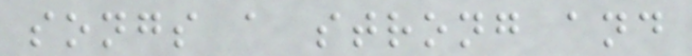songs a strong and
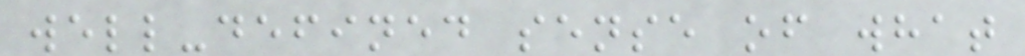well-defined sense of what
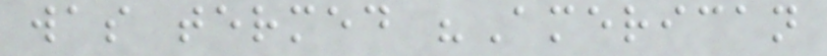was termed "American
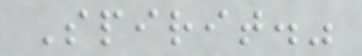Spirit."
